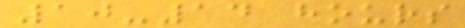10-14 hours
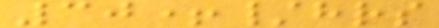30+/hrs
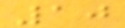10
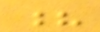?
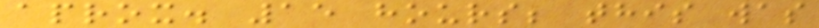aprox. 15 hours; this was
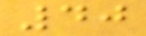40
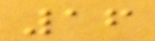16
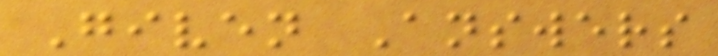Given Answers
